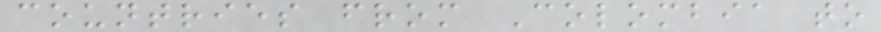countries from Colombia to
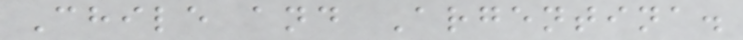Chile and Argentina.
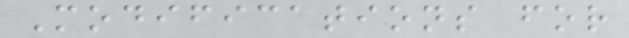Modifications for
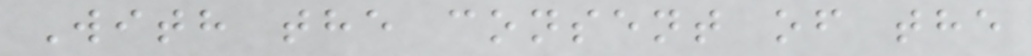With the consent of the
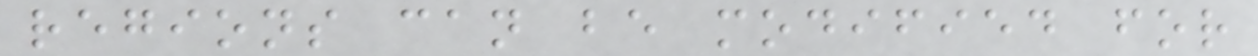regions can be modified for
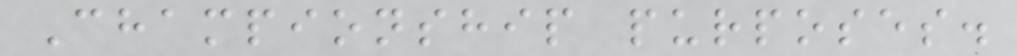Championship purposes.
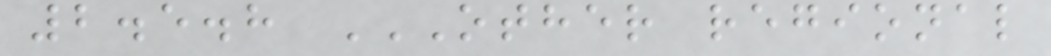2.5.8 OTHER REGIONAL
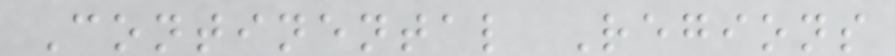Continental Regions
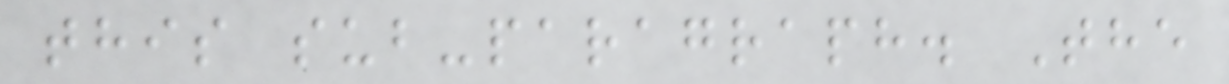this sub-paragraph. The
